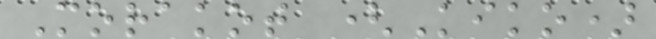Morakot (Kiko)
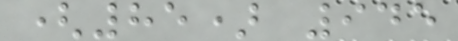(85) 945
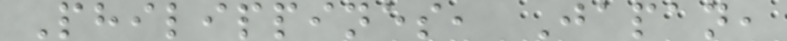Philippines, Japan,
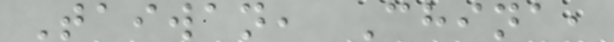Taiwan, China,
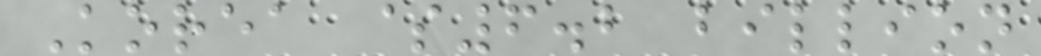Korea $6.2 billion
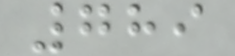789
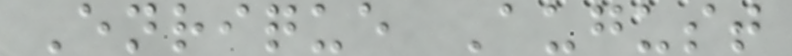Enrique August
